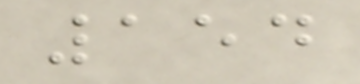154
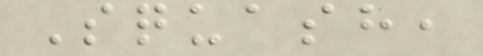Squash,
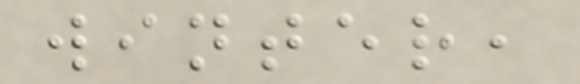winter,
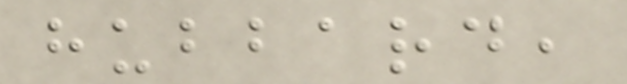hubbard,
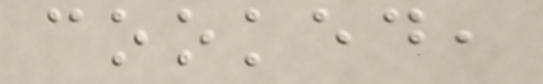cooked,
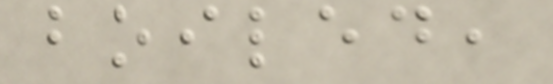boiled,
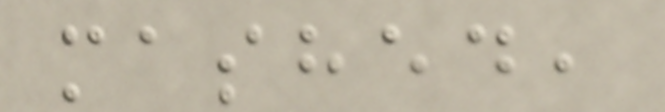mashed,
